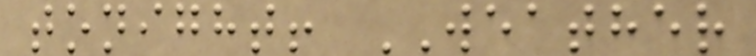tonight! WEATHER
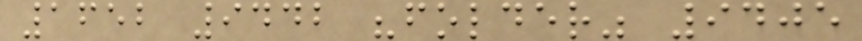1652 9442 "folder" 9405
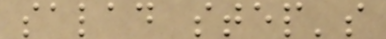salad step's
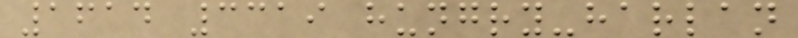1614 3319 hungry-harlan
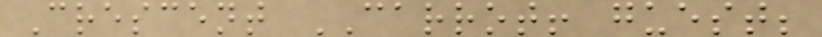Crescent CARROT! guest;
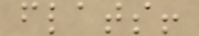flats!
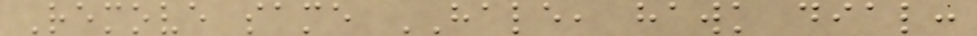Remove same HALE, hawk dial:
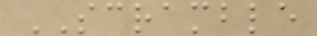SCRAMBLE
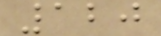120
